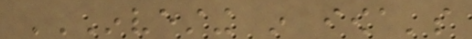INVESTING IN IOWA'S
